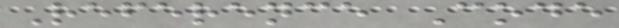Reference Code
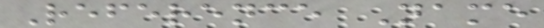Reference Name
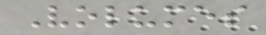Volumes
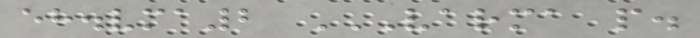eh.vma2 VARMA P.
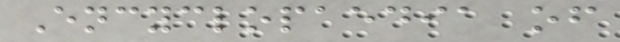Encyclopaedia of
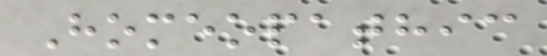Homeopathic
